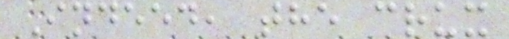Indeed, the crux
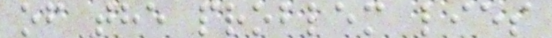of the problem lies
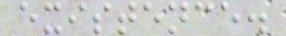existence.
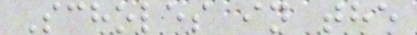Scholes in the
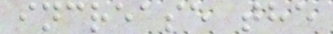increase the
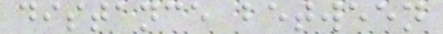distance between
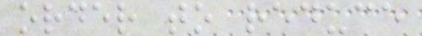order to reduce
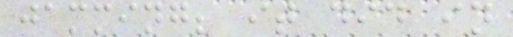jamming; it did in
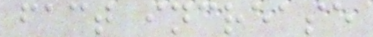fact increase
